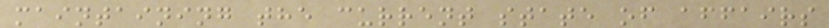maintaining the current state of affairs
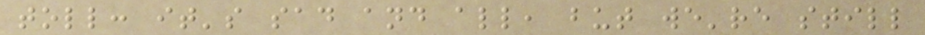toll: it's sad and all, but we're still
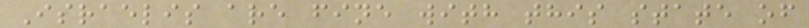Israelis are fine with this state of
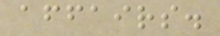affairs.
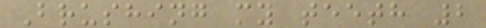Brushing my teeth 2
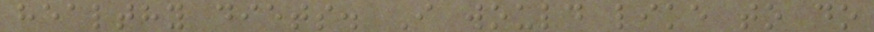healthy diets. I would like to do
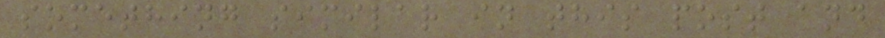something similar in this post and
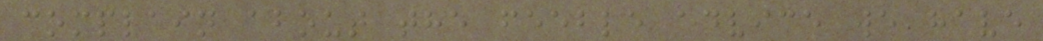complain about the feeble advice we have
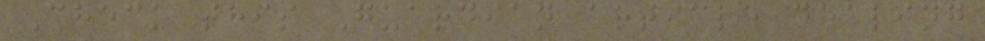Check this Guardian article dealing
